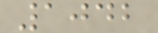1042
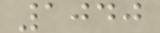1040
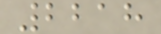2218
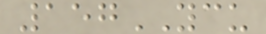157YCU
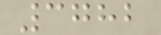3782
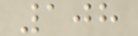108
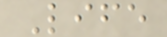Life
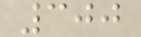300
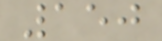150
